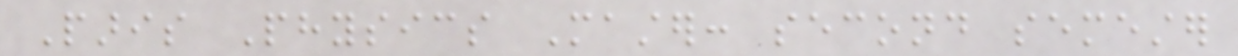Paris Physics Master: second semester
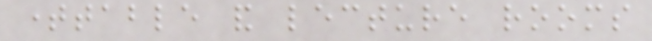timetable and lecture rooms
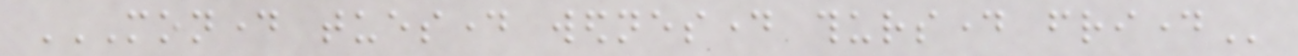MONDAY TUESDAY WEDNESDAY THURSDAY FRIDAY
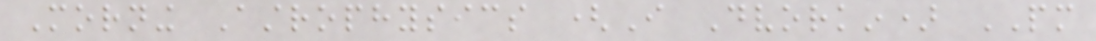Morning Astrophysics (I Dvorkin) PM
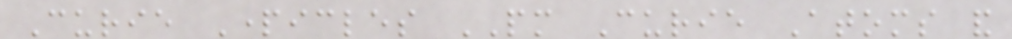Curie Particles PM Curie Atoms and
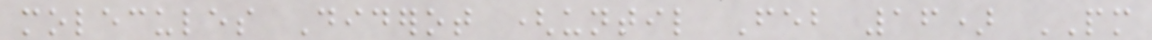molecules Diderot (until Feb 16) PM
